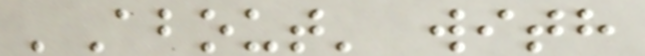'About' with
